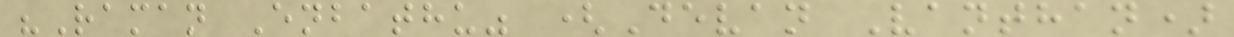"Raman Enbathu" (Devan Vanthan)
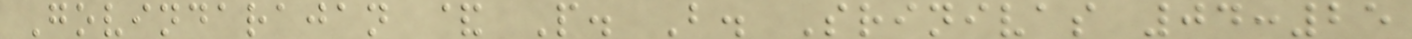Govindarajan & P. B. Srinivas 04:25
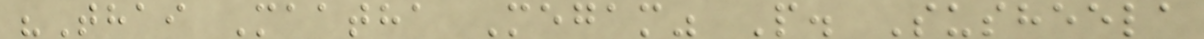"Thai Maatha Megam" P. Susheela
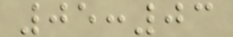05:03
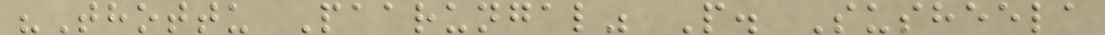"Thottu Paarungal" P. Susheela
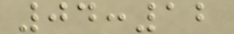04:12
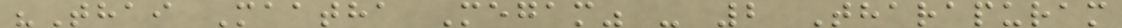"Thai Maatha Megam" - 2 Tharapuram
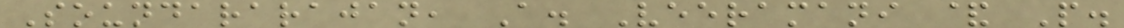Soundararajan, A. Veeramani & P.
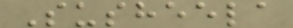Susheela
